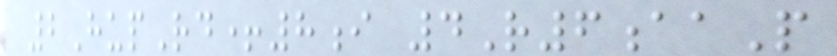2HupRd+8i 4R6aaP
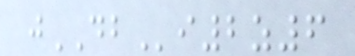jDBi2z6
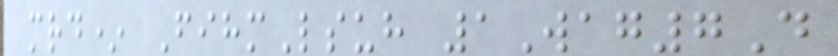mrd* FihmLsuh 1Wag7D
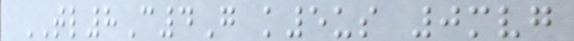TL8C4G k5us 0mvg
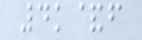4k&f
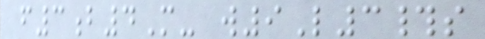f3b4M- w9L3#s
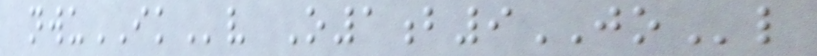nwuIKv O1b9JOl
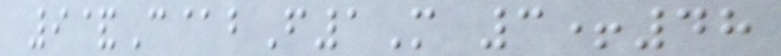9&C@bF1M 3+48
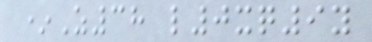*Z38 l0xq9y
